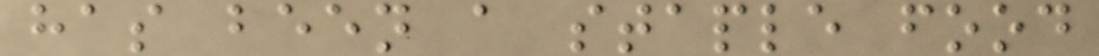has been a staple food
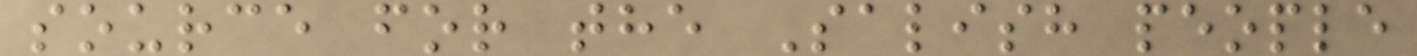source for the Salish people
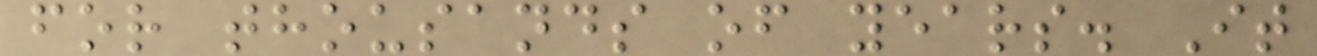for thousands of years. It
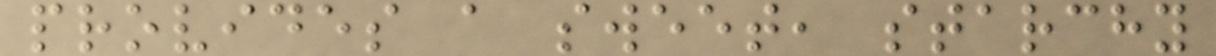provides a sweet, starchy
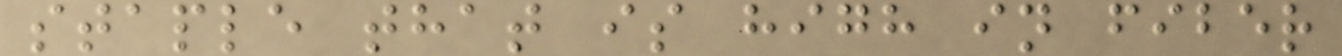staple that is high in fiber
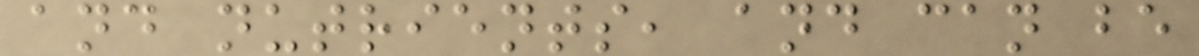and nutrients, and can be
